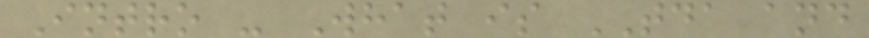Intro - What is TDA and
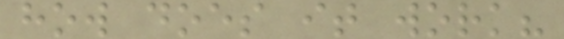how does it work?
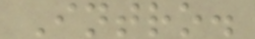Intro.
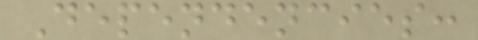Dependencies:
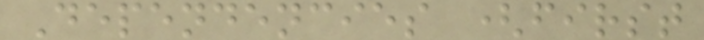Dependencies (first
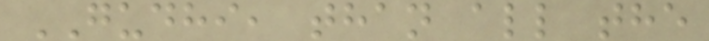GUDHI, than all the
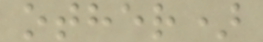other)
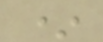*
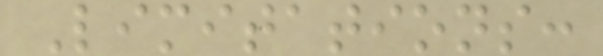Limitations:
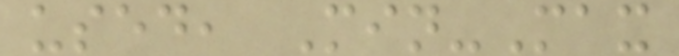used, Min-Max
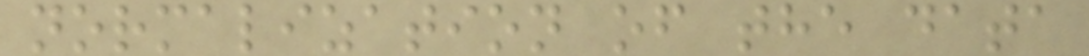normalization of the data
